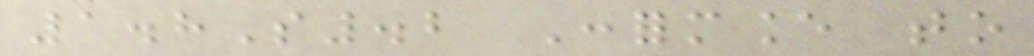1.8S.2 Conformance to
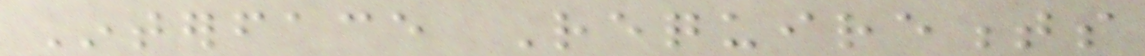Interface Requirements
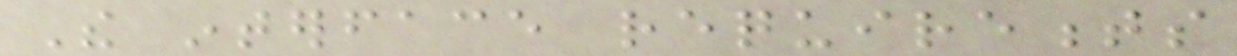The interface requirements
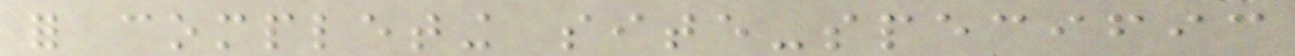for completing site-specific
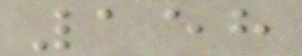158
